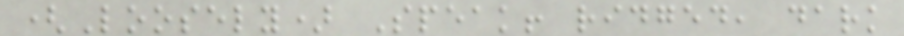(Loosely) Speak! ridged, dark
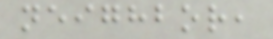neighbor,
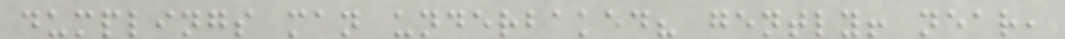dumplings man underbaked? gently! near,
